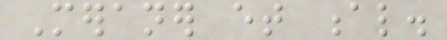Meraner et al.
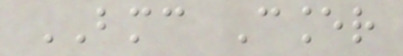BMC Cancer
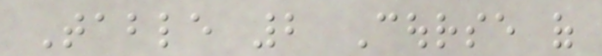Table 2 Course of
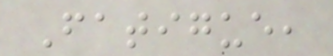Fatigue,
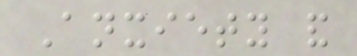Anxiety and
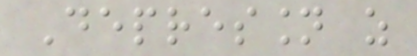Depression as
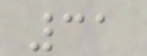31
